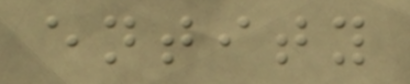entity
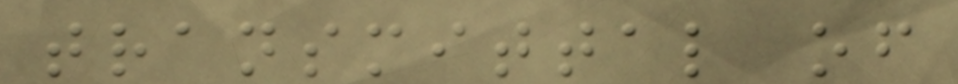transmittal of
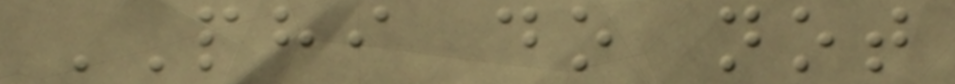PHI do not
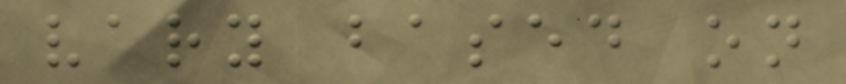vary based on
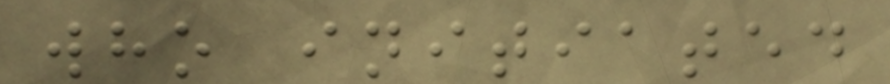who initiated
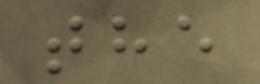the
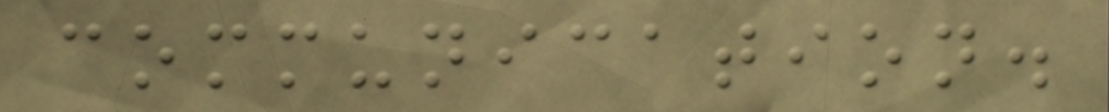communication.
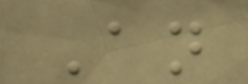An
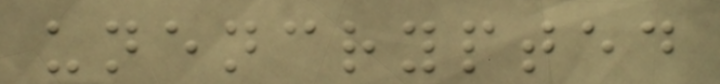unencrypted
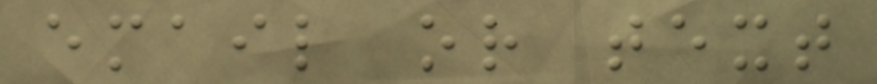email or text
